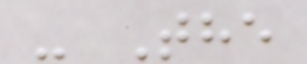- The
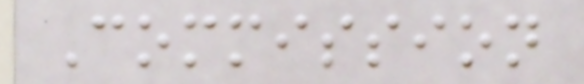Commission
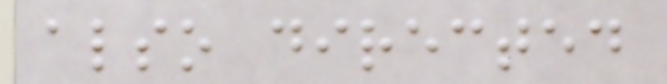also directed
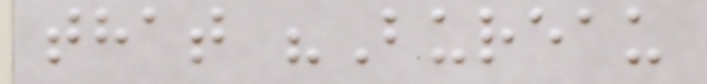that "Bureau
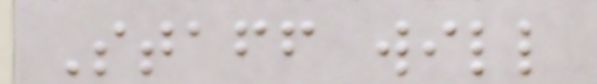Staff will
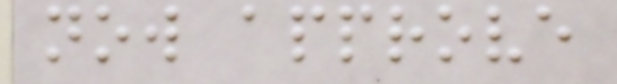now approve
